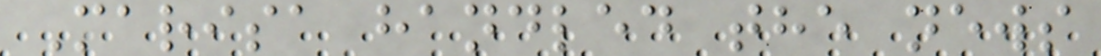Marisa handled the news
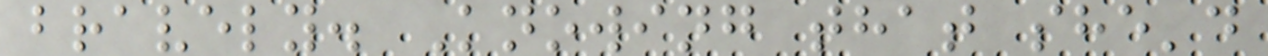bravely. Knowing that she'd
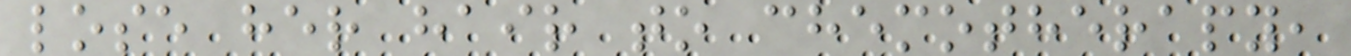lose her hair to chemotherapy,
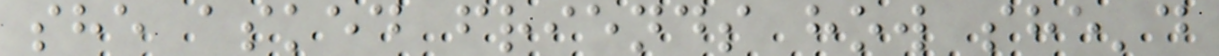she asked friends how she'd
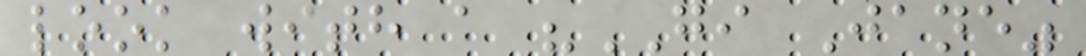look with a "GI Jane"
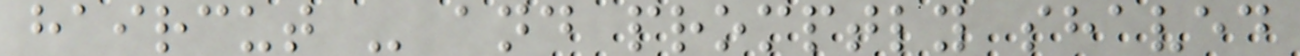haircut - and promptly shaved
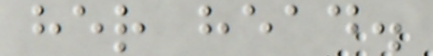her head.
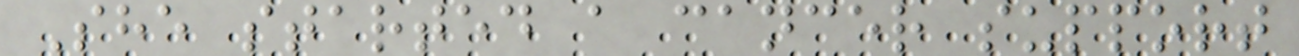She started a cancer support
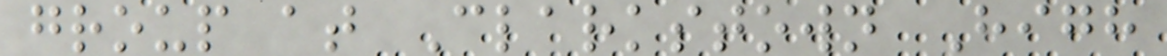group at Clarkstown High
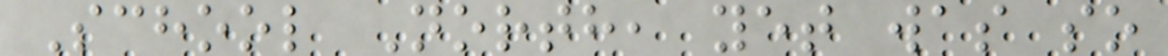School North, yet was so
